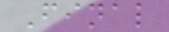Final
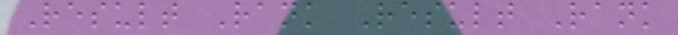Result Rank Result Rank
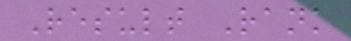Result Rank
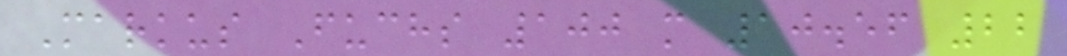Markus Fuchs 100 m 10.56 22
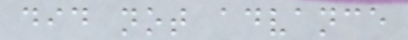did not advance
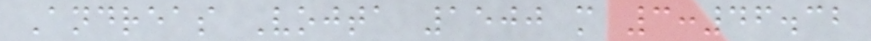Andreas Vojta 1500 m 3:46.32
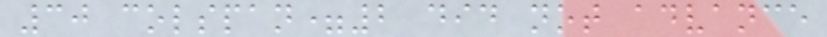30 colspan=2 did not advance
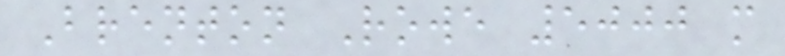Brenton Rowe 5000 m
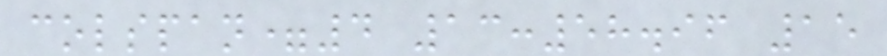colspan=4 13:58.96 15
